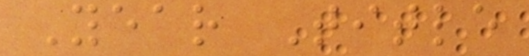Year Title
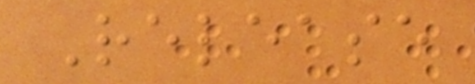Release
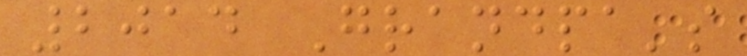2014 Grandpa's
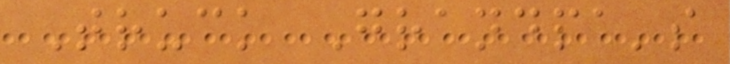Truck Grandpa's
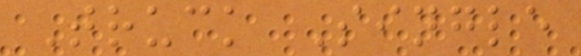Truck Single
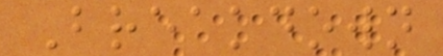Breakdown
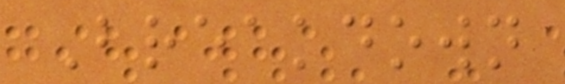Breakdown
